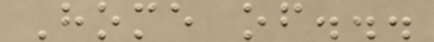Home of...
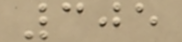305
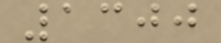1300
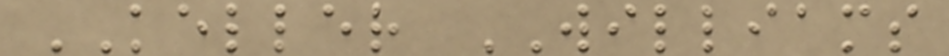KELLER WILLIAMS
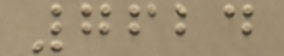7624
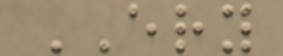ERY
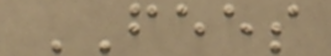FEES
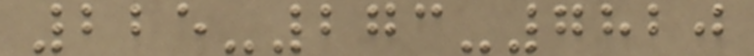225-273-7820
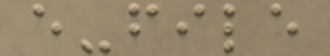e-file
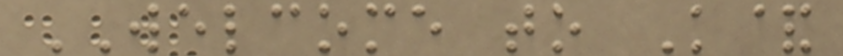WELCOME to K&
